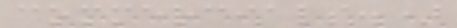commercials.)
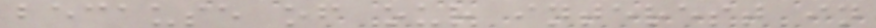because of our interest in
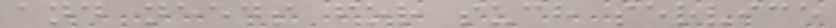and needs for such service
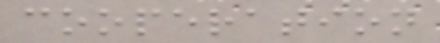cooperation
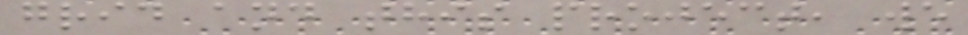grid and this project, we
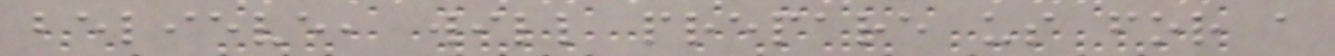believe, will prepare us for a
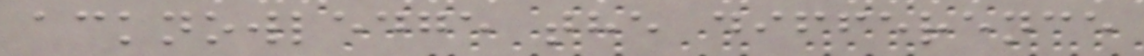acknowledge the difference
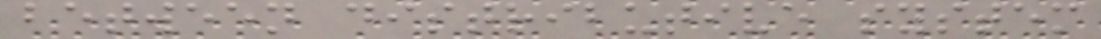between distributive system
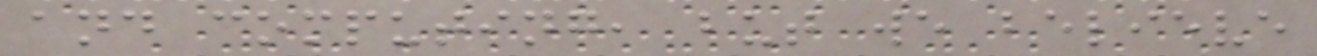and computing, but we believe
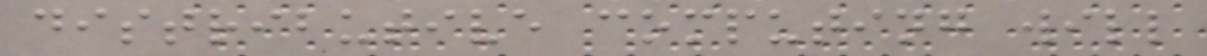distributive computing will
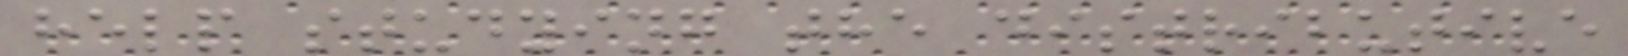help studying the distributive
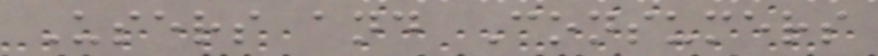Users and Consumers
